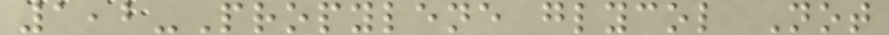1,2-Propylene glycol Not
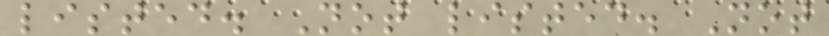listed. Not listed. Not
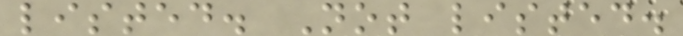listed. Not listed.
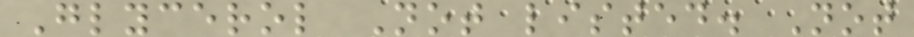Glycerol Not listed. Not
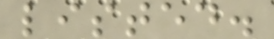listed.
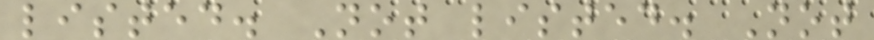listed. Not listed. Not
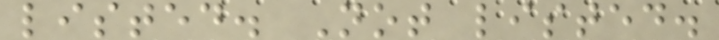listed. Not listed.
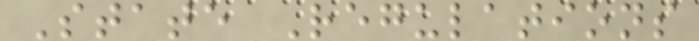State Regulations
